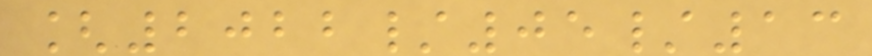[2022/05/13
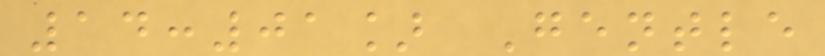14:01] Gentle
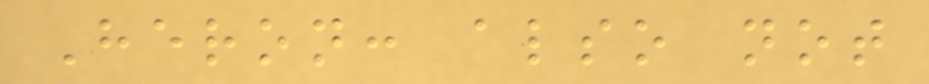Heron: also not
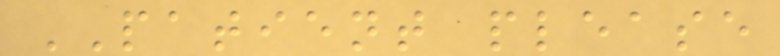PATIENT please
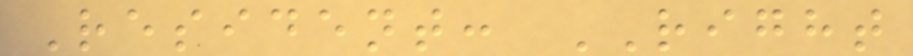Resident: RIGHT
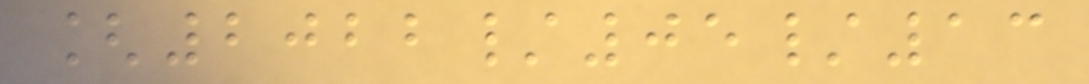[2022/05/13
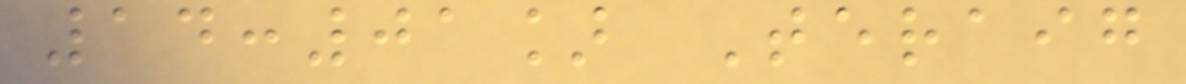14:01] Teraig
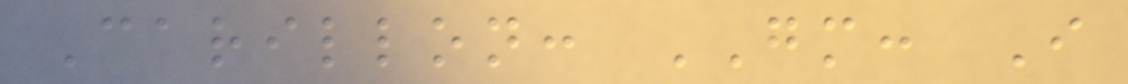Carillon: GM: I
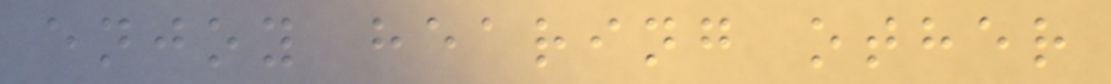enjoy hearing other
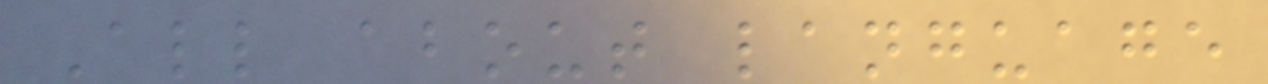All about language
